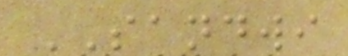SANDWI
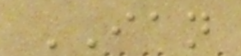IAN
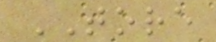TORE
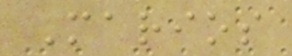Marios
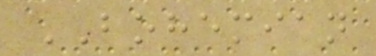BOHEMIAN
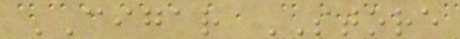CIGAR STORE
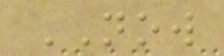NOW
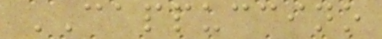CAPPUCCINO
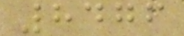8476
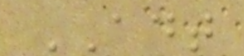ADT
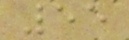55
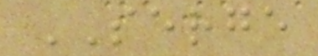SERGE
